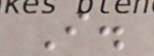I.
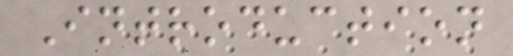Introduction
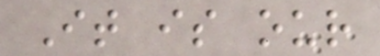It is our
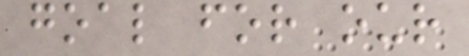goal for our
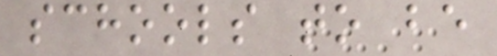schools to be
